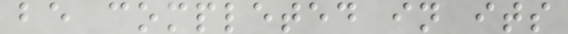be completed in its
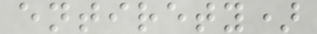entirety)
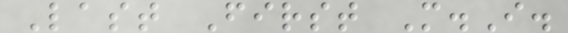Last First M.I.
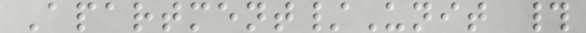Apartment/Unit #
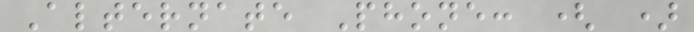Alternate Phone: ( )
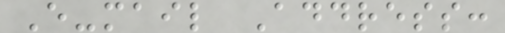E-mail Address:
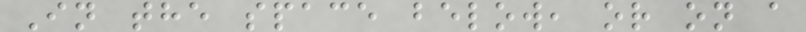In the space below, or on a
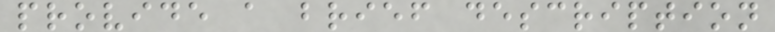provide a brief description
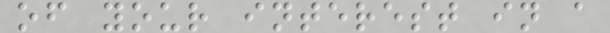of your interest in a
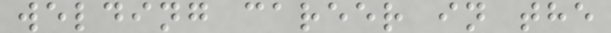welding career in the
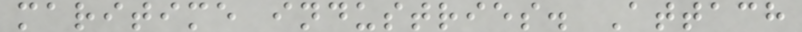maritime industries. Attach
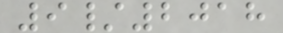9/2018
